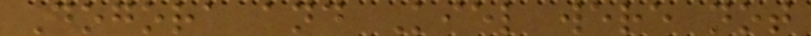Dogora and Kiel were not
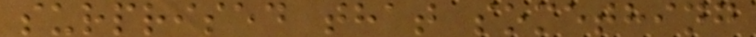surprised that something
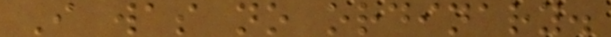I was no ordinary.
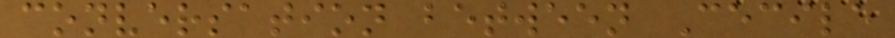conversation between Cecile
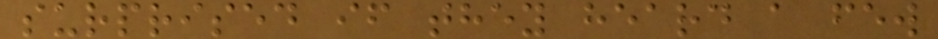surprised if they heard a few
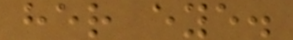her eye.
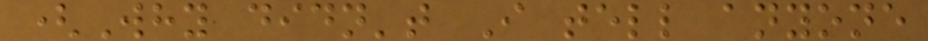(Why didn't I tell anyone
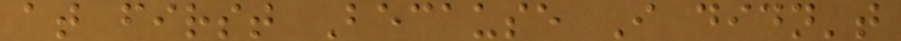at first Because I didn't
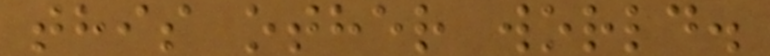this other world.
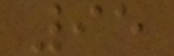95
